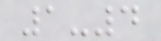1-4
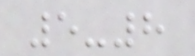5-8
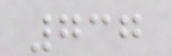737
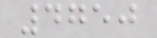4750
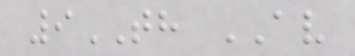9TH AV
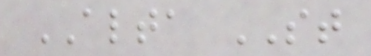ALTA ST
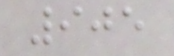905
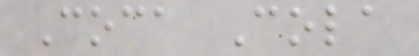Coca Cola
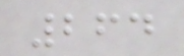264
